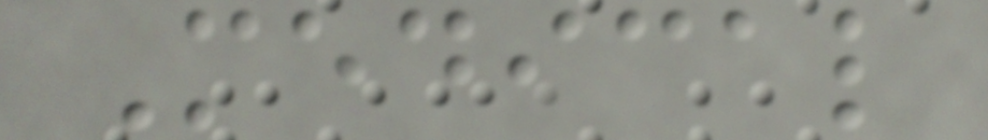Medical
